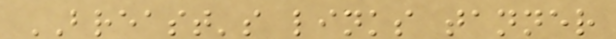BREAST's links tanner
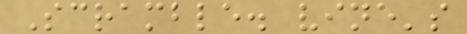Scramble. vine's
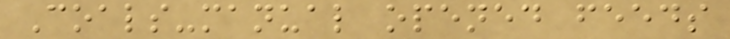Coals-manual opened feeds
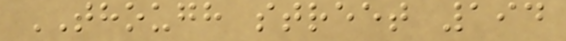THOUGH street 194
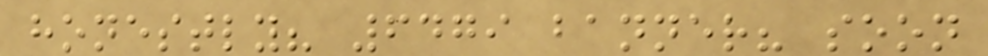honestly? 6479 banner? soon
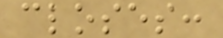closes:
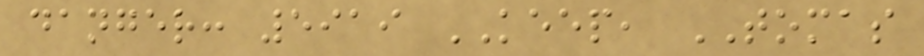danger: 5919 KEEP, TOMAS
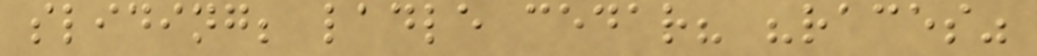sliding; ladle cedar? "races"
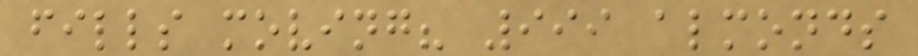fills moving? 999 almonds
